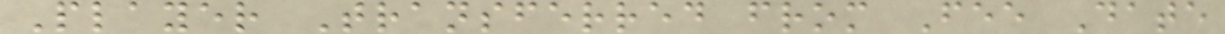Player Transferred from Fee Date
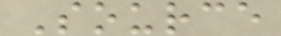Source
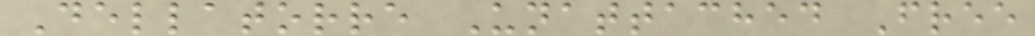Dellatorre Unattached Free
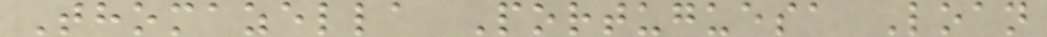Thomazella Portuguesa Loan
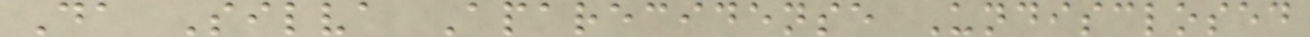Da Silva Aparecidense Undisclosed
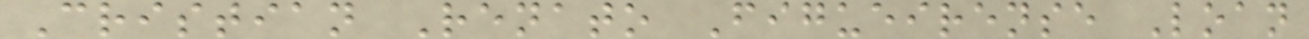Cristian Renato Figueirense Loan
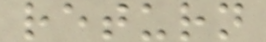return
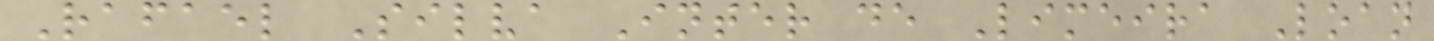Rafael Silva Inter de Limeira Loan
